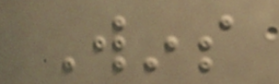Wins
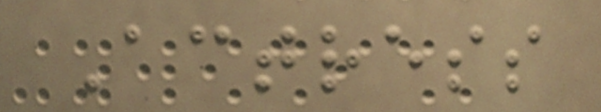Actress
